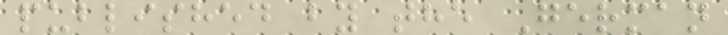published by the German
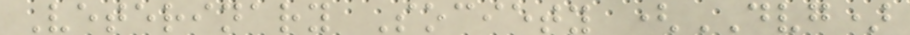Veterinary Society (DVG)
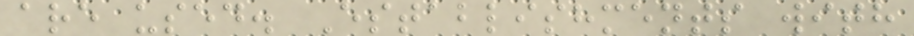are used. Establishments with
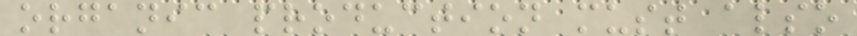organic production must also
